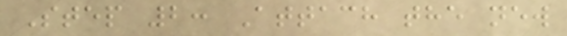Step 2: Attach the new
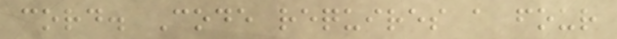cord. Code requires a four
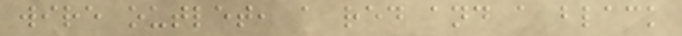wire outlet, a red and a black
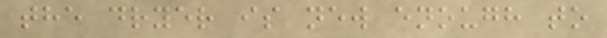the dryer is new enough to
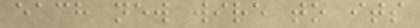each new wire to its
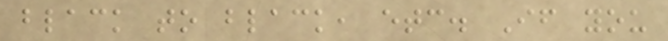black to black, etc. If you
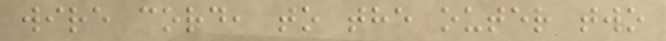wire cord, to the outer two
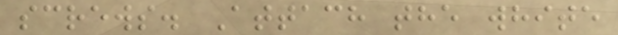screws. Attach the white
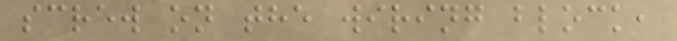screw on the wiring block,
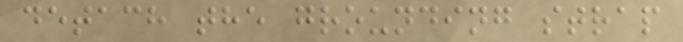detach the grounding strap
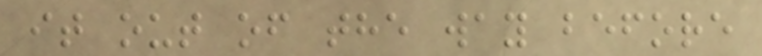it out of the way before
